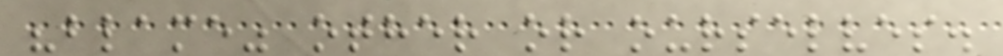"blame" other or ourselves.
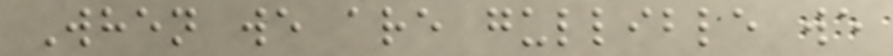When we are gullible we
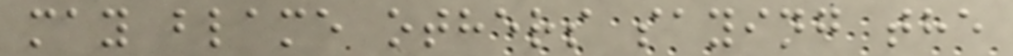may blame others saying the
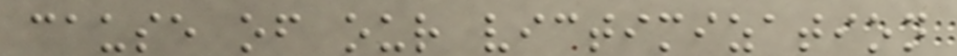cause of our victimization
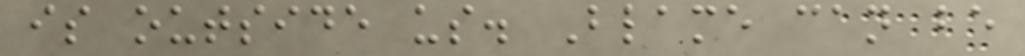is outside us. Blame can be
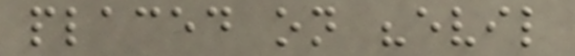placed on "evil
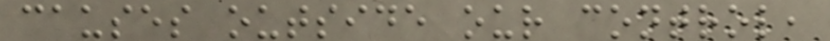causes outside our control,
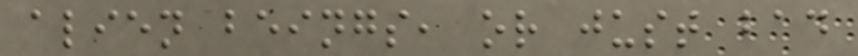alien beings, or just bad
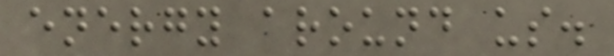energy around us.
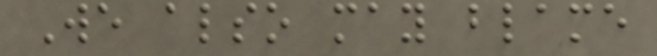We also may blame
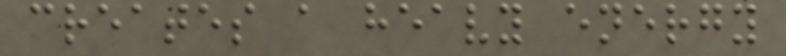creates a heavy energy
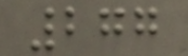277
